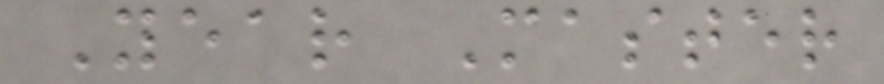Year Master
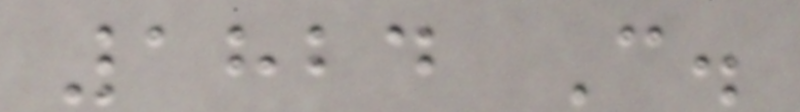1824 C.
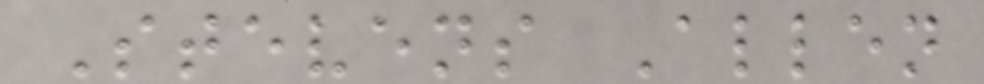Stevens Allen
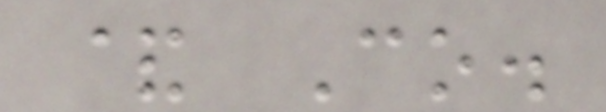& Co.
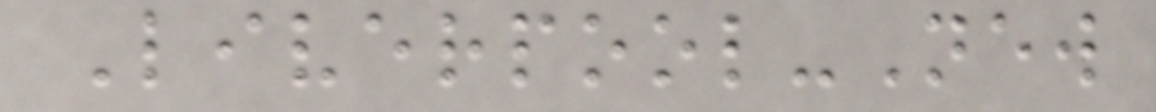Liverpool-New
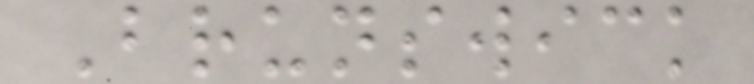Brunswick
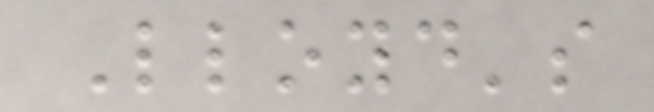Lloyd's
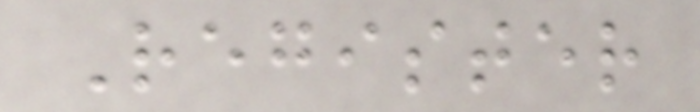Register
